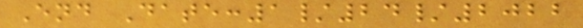End Date:1/24/2022
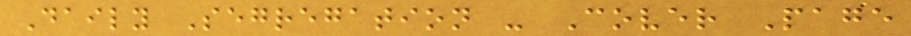Daily Segregation - Cover Page
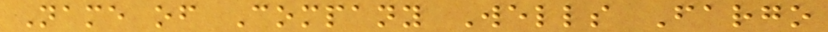Name of Company Wells Fargo
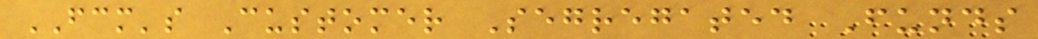FCM's Customer Segregated Funds
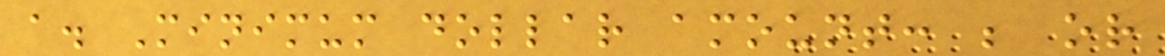a. Minimum dollar amount: ; or
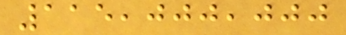115,000,000
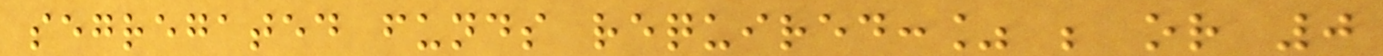segregated funds required:% ; or 0
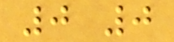0 0
